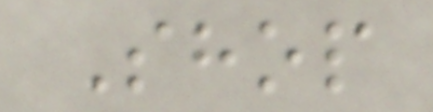Shop
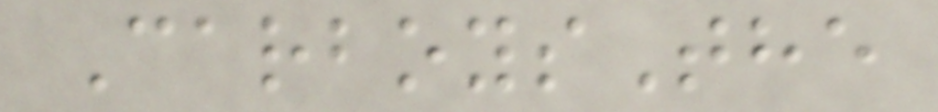CarboysThe
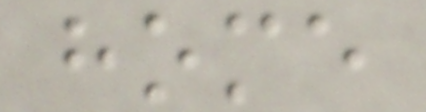home
